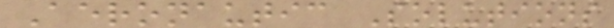Aeronautic Solutions
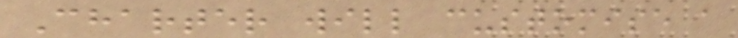Charter will customise a
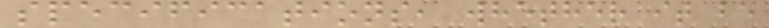specifications, whether it be
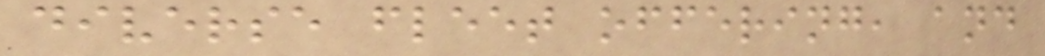diverse fleet offering, and
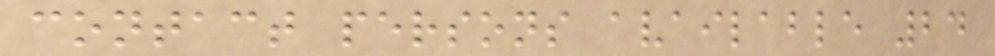contact persons available 24
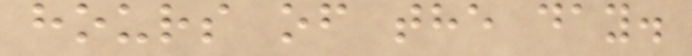hours of the day.
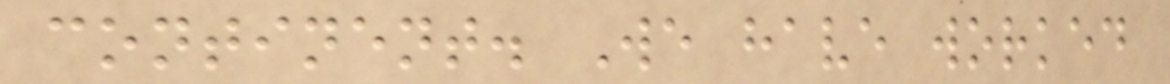continent. We have worked
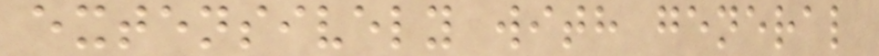extensively with general
